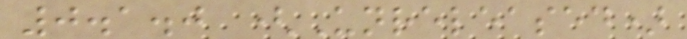0.1.0 (Unreleased)
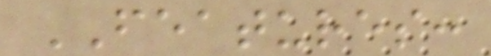FEATURES:
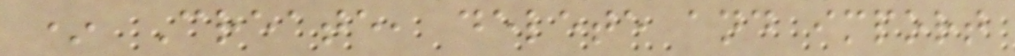* Create, delete and import
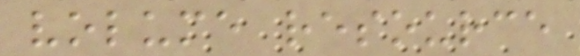volume resource
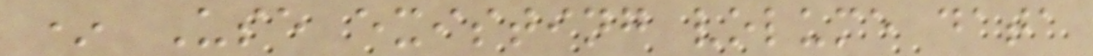* Use existing volume data
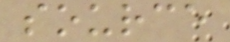source
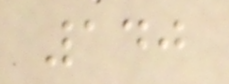140
